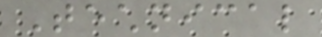Technical
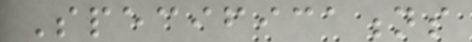Specifications
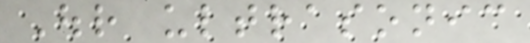Our ultrasonic
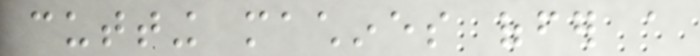cutting machines offer a
